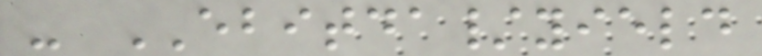- EBITDA/yield
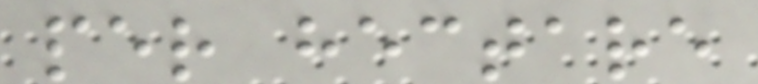per hectare
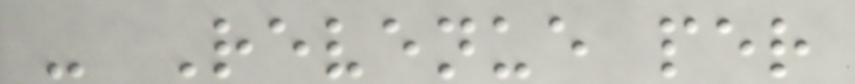- Revenue per
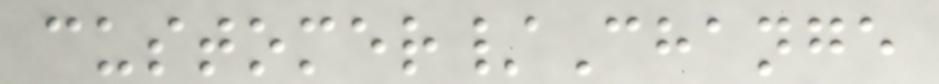customer/Change
